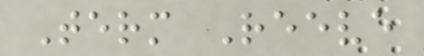Term Reeve
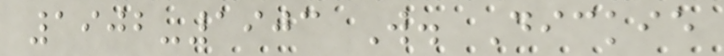1902-1903 W. Dickie
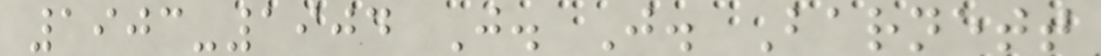1903-1904 J. J. Barnett
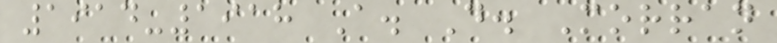1914-1918 A. D. Morran
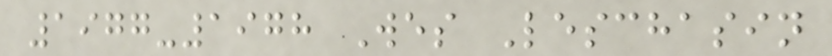1977-1978 Wes Leschasin
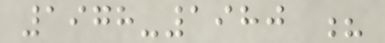1978-1980 ?
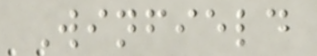Winfield
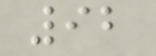92
